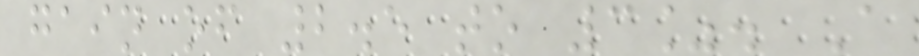gain of 2.5 to 3%. A
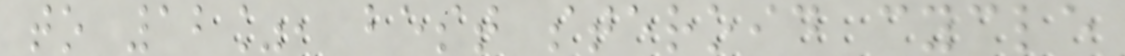to 12%, best steroid cycle
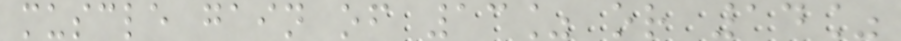muscle gain of 13% or 14%
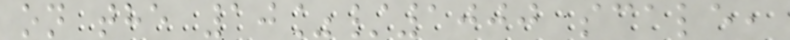on the 10%/1000 scale,
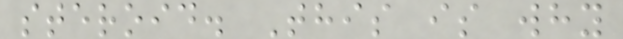steroid. This is why
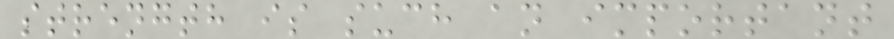strength is such an important
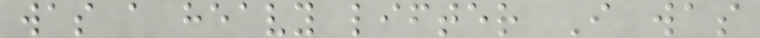was a heavy lifter I was
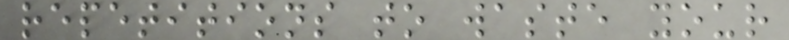repetitions to waste your
